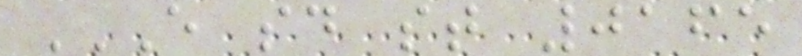E SD ST 0165
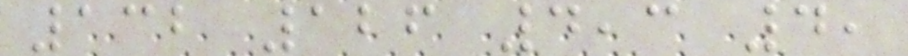132 126 4,3 4,
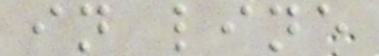in line
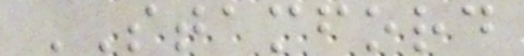STAMFORD
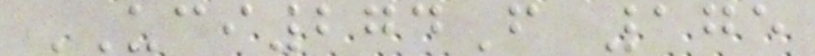UCI274F 175
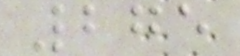275
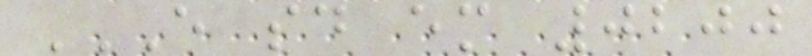E SD EM 0200
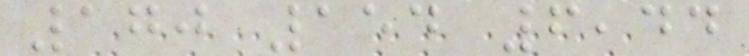170 154 6,44
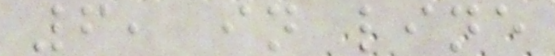6, in line
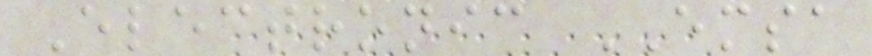Electronic EMSA
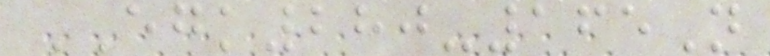EGK280-165N
